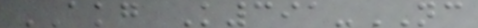AKG K391-NC
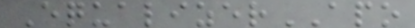EqualizerAPO
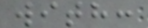with:
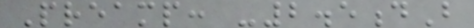Preamp: -2.5dB
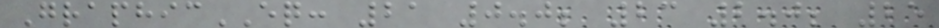GraphicEQ: 21 0.0; 23 2.0; 25
